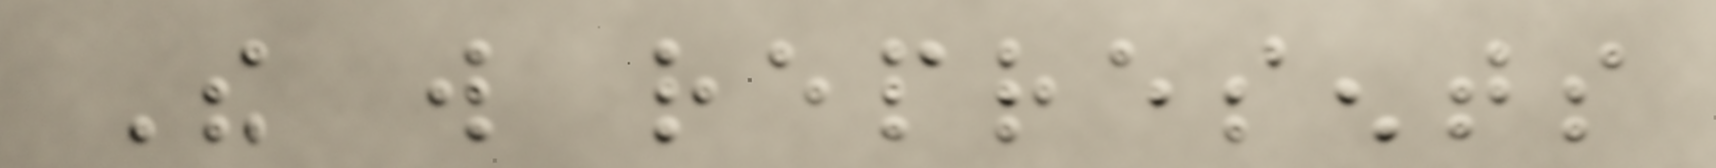The will represents
